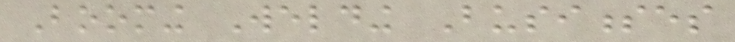Booming Welding Businesses
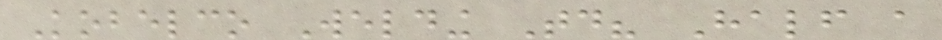Kobelco Welding Today? Half a
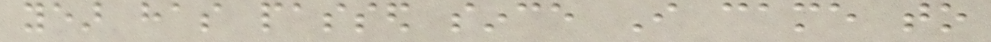year has passed since I came to
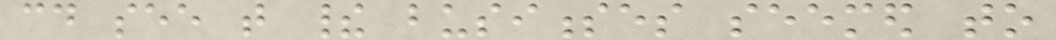could see that their businesses seemed to
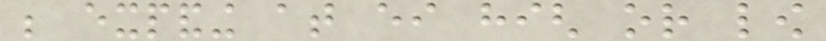be expanding at either high or low
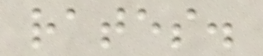rates.
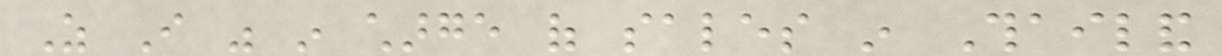As I was in charge of sales in Thailand
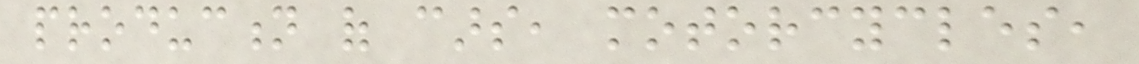production of cars, motorcycles,
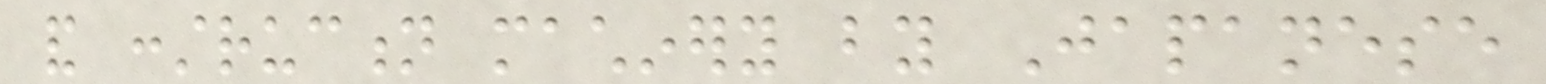and construction machinery by Japanese
